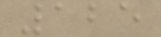125
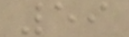59
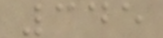345
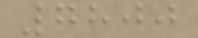7800
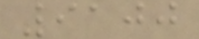9100
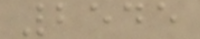2545
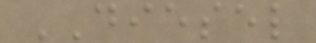DIESEL
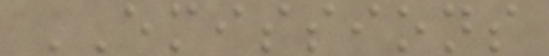EMISSIONS
